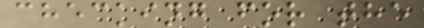checking for the
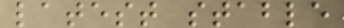latest stable
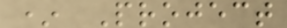* Project
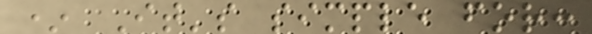* It's simple for:
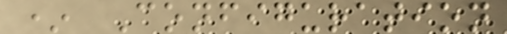* Configuration
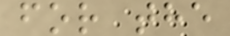for the
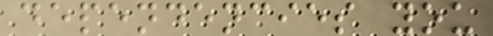dependencies you
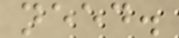need.
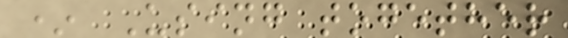* Using together
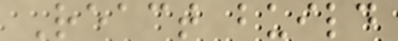React build
